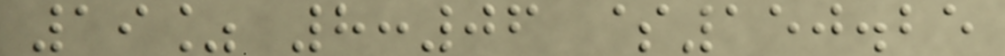19% 8:06 $150.25
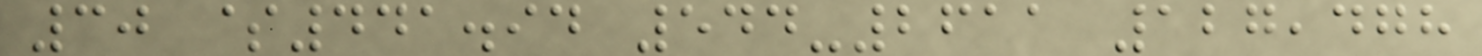30 $441.94 544-2611 127,478
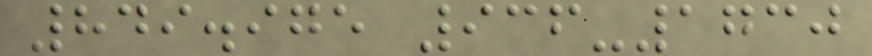849.975 936-1730
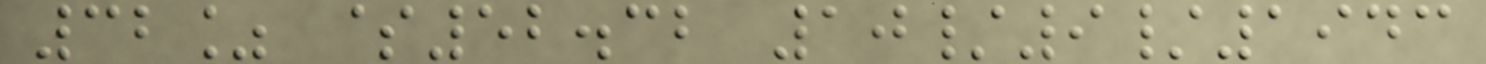32% $52.32 10/9/1943
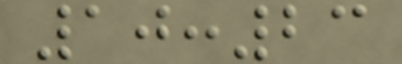10:23
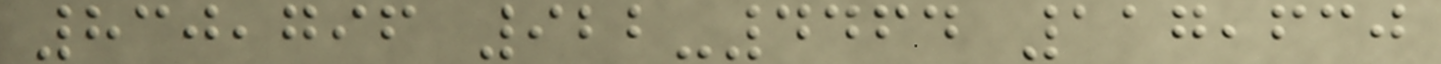830,796 922-4464 117,630
